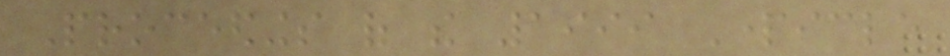Proceedings of the 1999 Particle
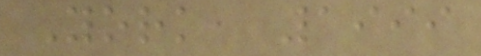York, 1999
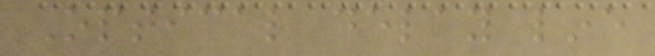Optical delay line
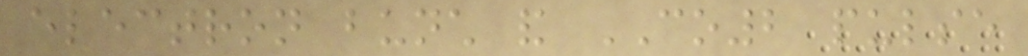electron bunch and CO2 pulse
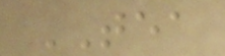TEA
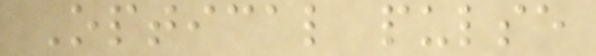Optical pulse
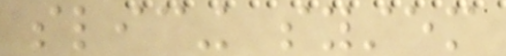slicing system
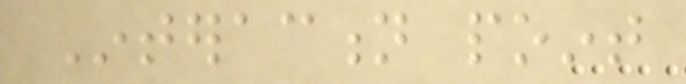Interaction point
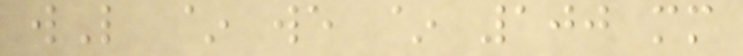wL ~ we ~ 100 mm
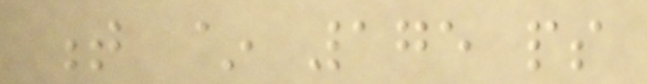t ~ 175 ps
